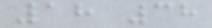18 38
